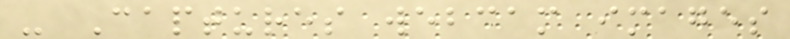- Captures webcam images
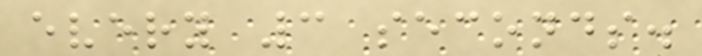every 3 seconds.
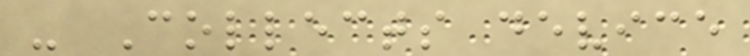- Collects device
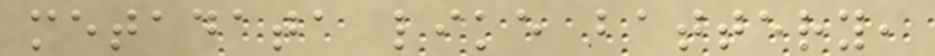metadata like battery,
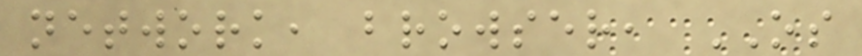network, browser, OS
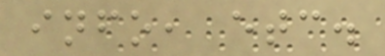info, etc.
